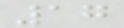17
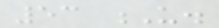53 U.
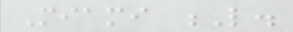Miami L.
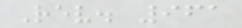Rev. 961
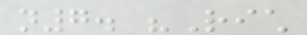n7. "Rich
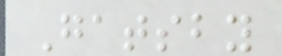Gatsby
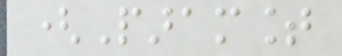(Paramount
